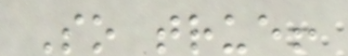So true!
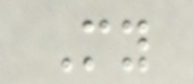My
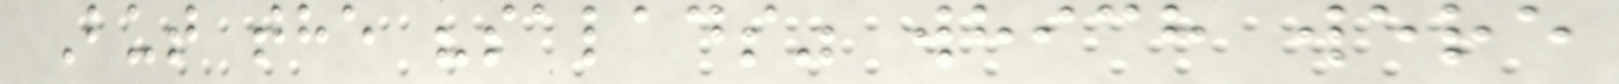But the "salads" which were
